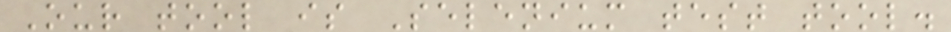Our tool is Selenium test tool.
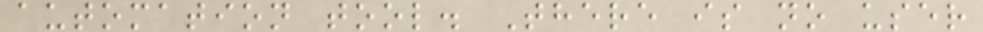automation tool. There is no user
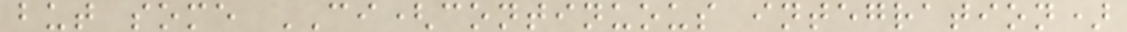but some CI(continuous integration)
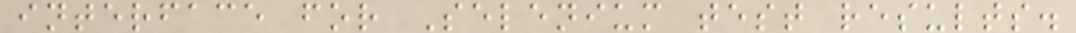interface for Selenium test results.
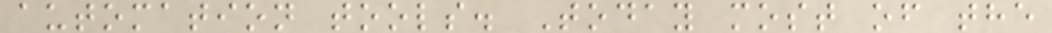automation tools. Today most of the
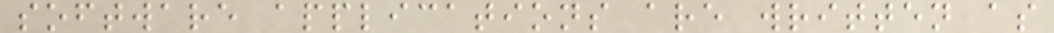software applications are written as
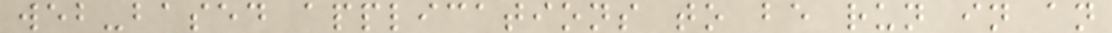web-based applications to be run in an
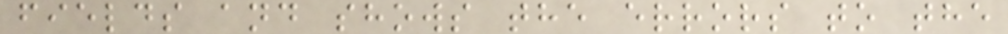fields and shows the errors to the
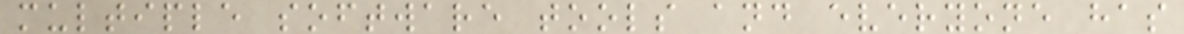multiple software tools and everyone has
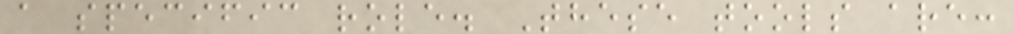a specific role. These tools are:
